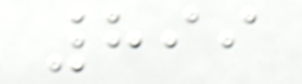899
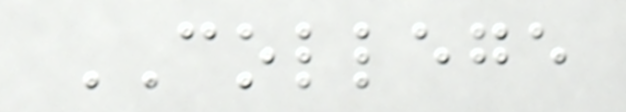COLLEGE
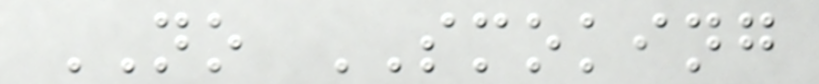NO SMOKING
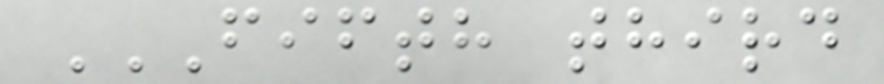FIFTH THIRD
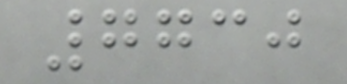7730
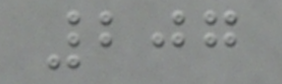207
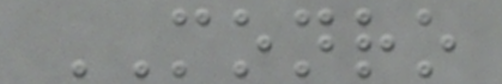MONRO
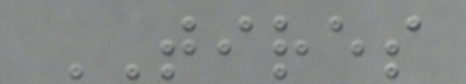TIRES
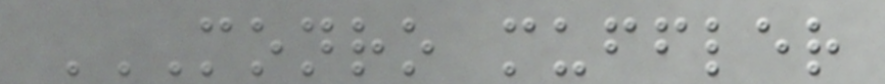MONRO MUFFLER
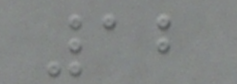12
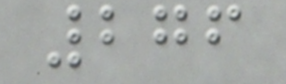276
